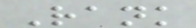Rank
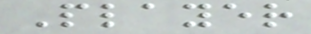Player
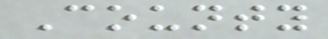County
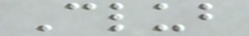Club
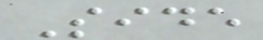Side
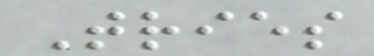Tries
